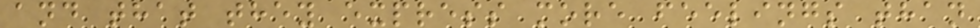and that they express more feelings than
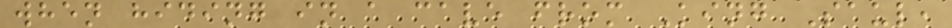when hiding in a cave from King Saul,
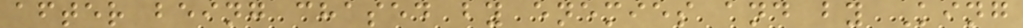after being chased by enemies and by King
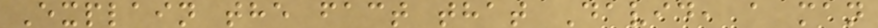Explain the fact that David, a man
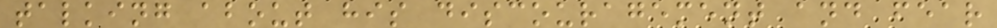talking about his discouragement and fear
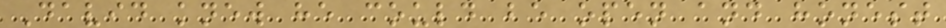David knew he could be open and honest
